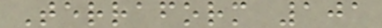Terraform 101
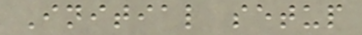Initial setup
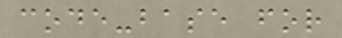code-base for
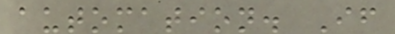automation. If
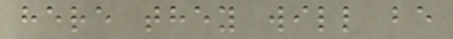here they will be
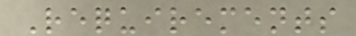Requirements
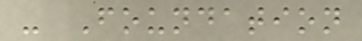- Foundation
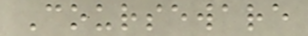Courseware
